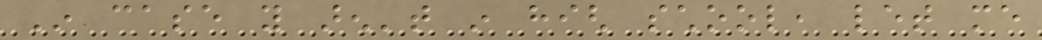In case you aren't in high school, let me
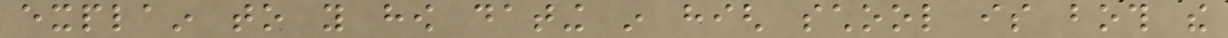explain to you how dating in high school is both the
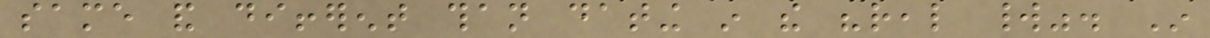same and different than dating in the "real world". In
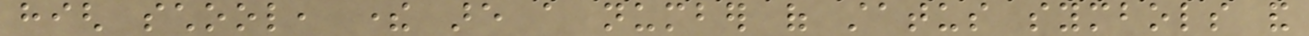high school, there are a number of status symbols and
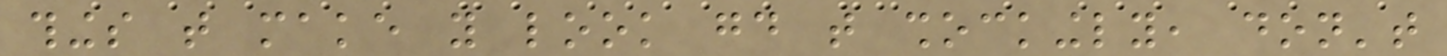things that make you look good that shockingly, don't
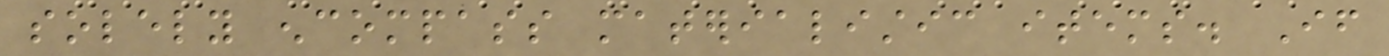solely encompass materialistic items. If
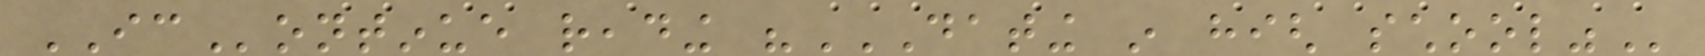IContinue reading "DATING IN HIGH SCHOOL"
